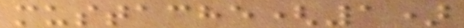mustache(1)
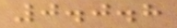0.0.8
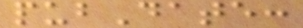pubDate:
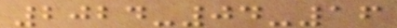2024-04-16
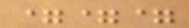===
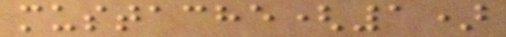mustache(1)
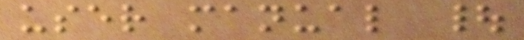user manual |
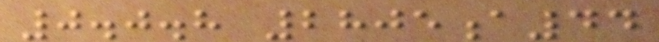0.0.8 2805a44
